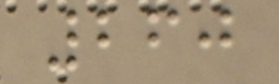260
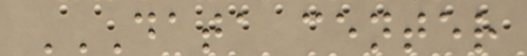DATA CENTER
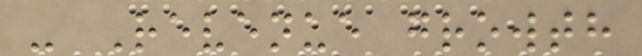- Revenue growth
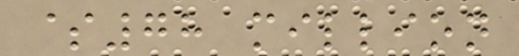$78 million
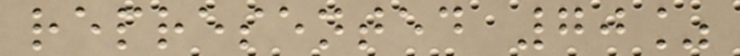represented 70%
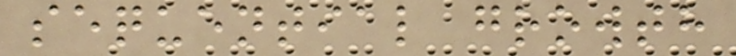sequential growth
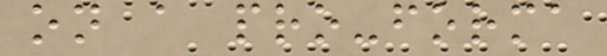on a pro-forma
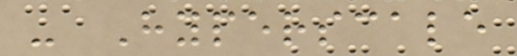- Hyperscale
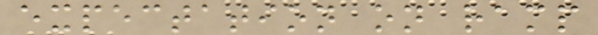expectation on ramp
